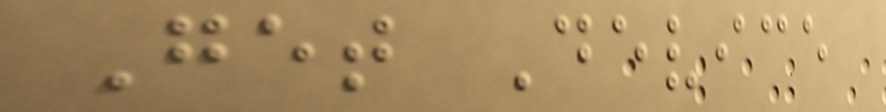Get Device
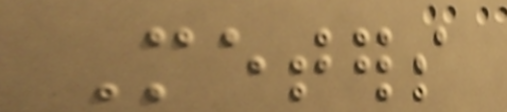Meters
